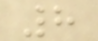8
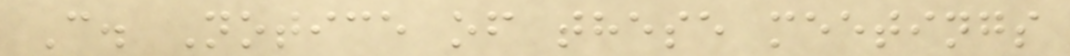C. Notice of these meetings
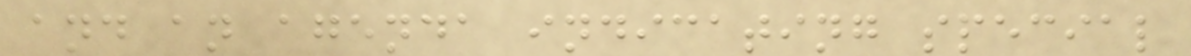and an agenda indicating special
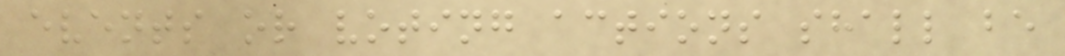events or voting actions shall be
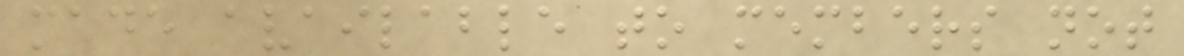made available to members not
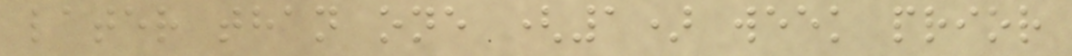later than one (1) week prior
